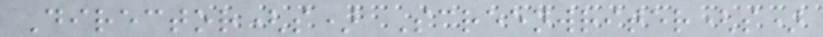Director(s) Screenwriter(s)
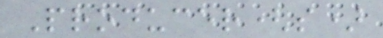Producer(s)
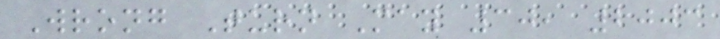Wrong Turn May 30, 2003
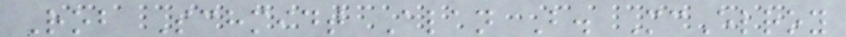Rob Schmidt Alan B. McElroy
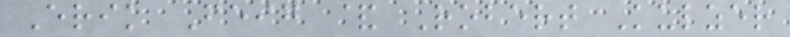Erik Feig & Robert Kulzer
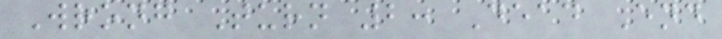Wrong Turn 2: Dead End
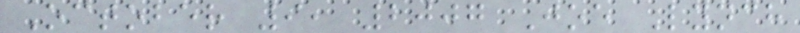October 9, 2007 Joe Lynch
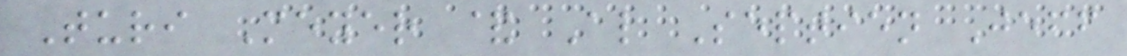Turi Meyer & Al Septien Jeff
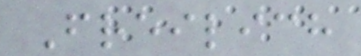Freilich
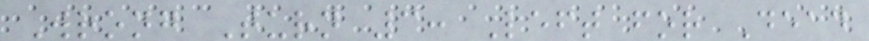Wrong Turn 3: Left for Dead
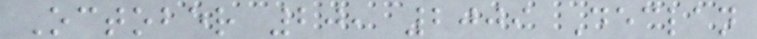October 20, 2009 Declan
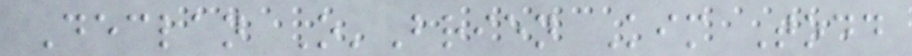Declan O'Brien Kim Todd
